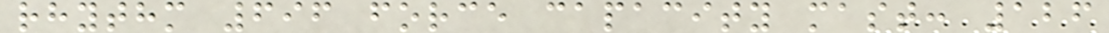rhythm 696 force capacity mast: 126
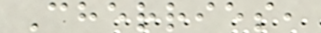Cherries,
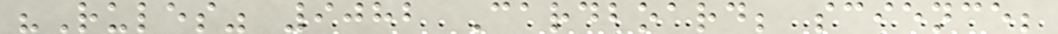"Rules" 9082 Cardboard; science;
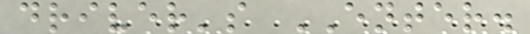driver's ENTER.
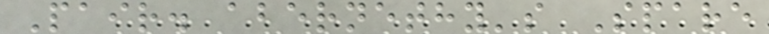Pair. abernethy's Spare
